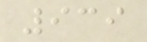939
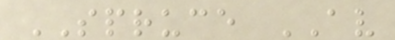SPRUCE AV
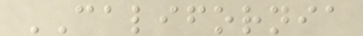CALIFORNIA
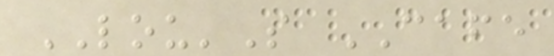LOU'S CAFE
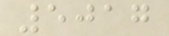5017
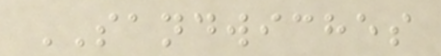SANDWICHES
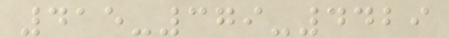415-379-4429
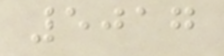5017
